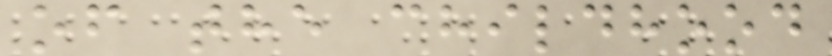of the childhood
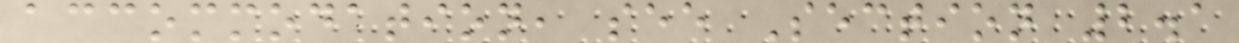accommodation, see Section 2.1
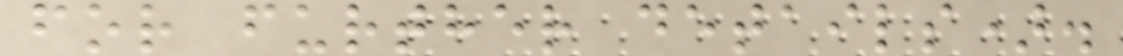for further details).
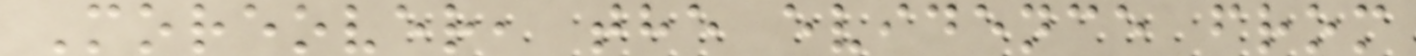Moreover, the evidence from
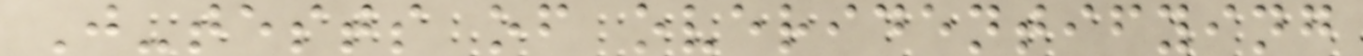J-tests of overidentifying
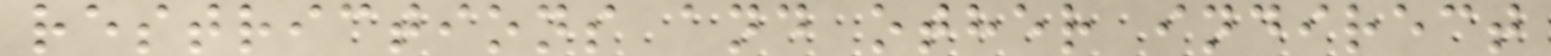restrictions and other indirect
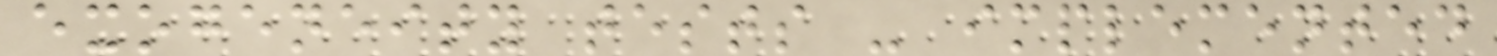exogeneity tests - implemented
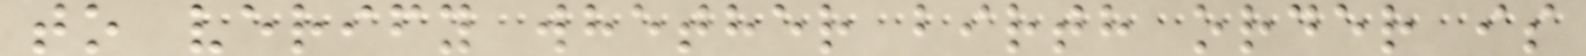to verify whether birth order is
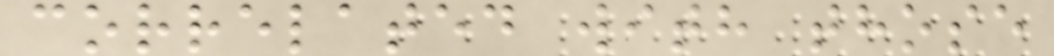correlated with those
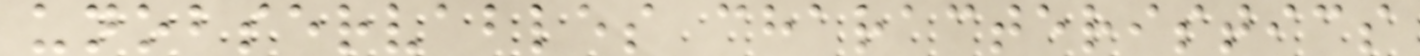unobservables characteristics
